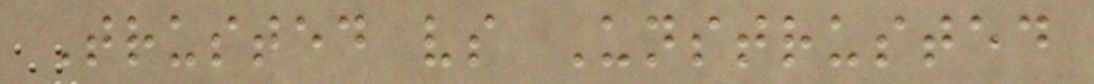Trusted vs Unstrusted
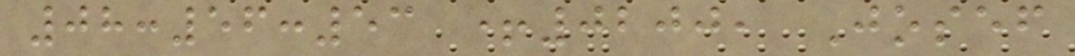08:56:53 +0200, Josef
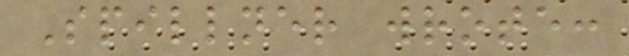Spillner wrote:
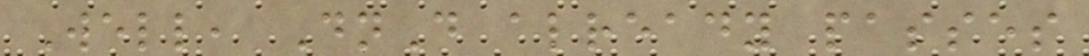Well, DnD already passes
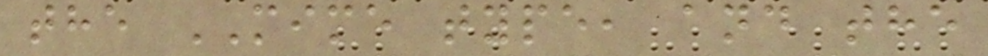the MIME type, and the
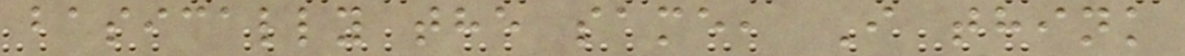basically the same, I think
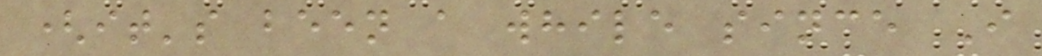(it's been a while since I
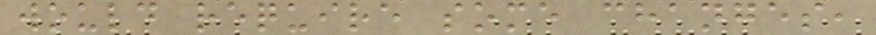would require some changes,
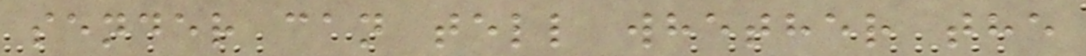sender can tell whether the
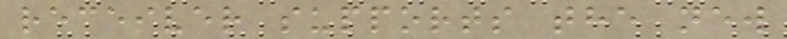receiver supports the new
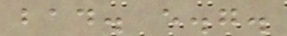bad. e.g.
